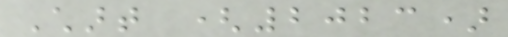Chart (2023)
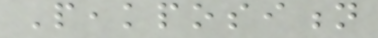Peakposition
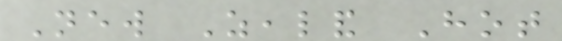New Zealand Hot
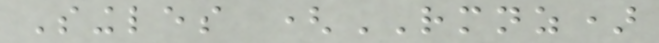Singles (RMNZ)
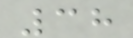38
